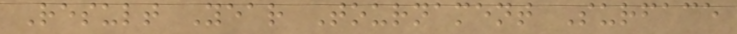Result Year Tournament Surface
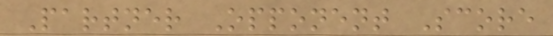Partner Opponent Score
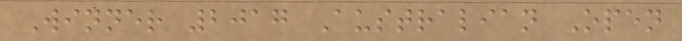Winner 2017 Australian Open
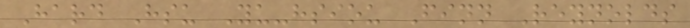Hard Hsu Yu-hsiou Finn Reynolds
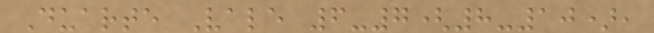Duarte Vale 6-7(8-10),
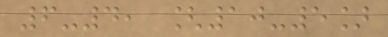6-4, [10-5]
